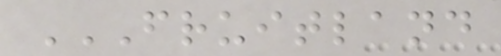FRUITLAND
